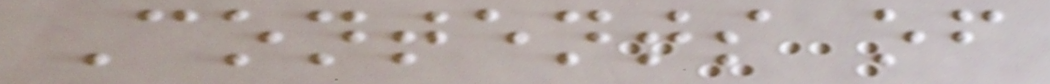Contents of
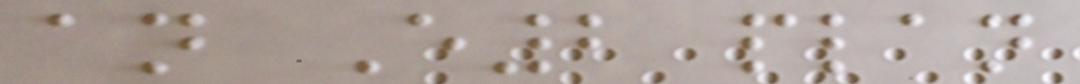an E2 plan
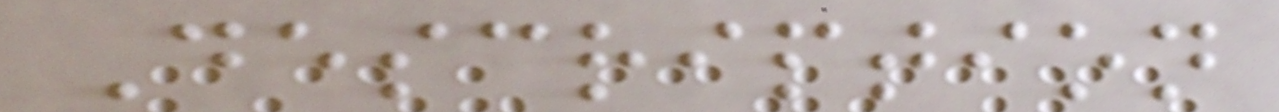Description
